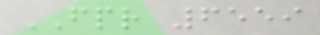FPR 6559
